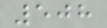508
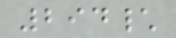294\
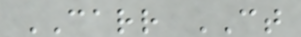CARR CT
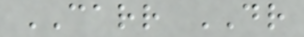CARR DR
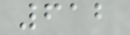612
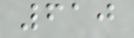610
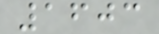1603
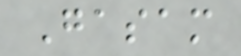Gasam
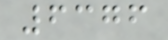6376
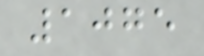1075
